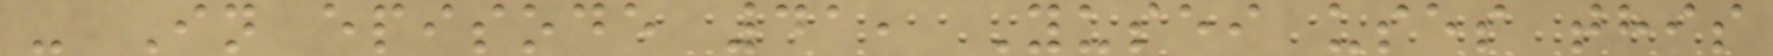- In episode 41, Yusei uses this
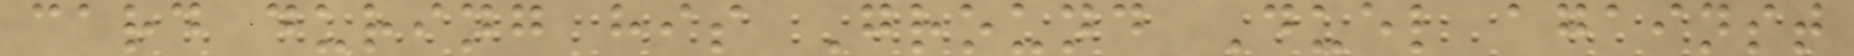card during his Ground Duel against
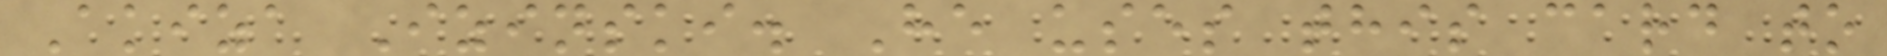Akiza Izinski. He uses this card to
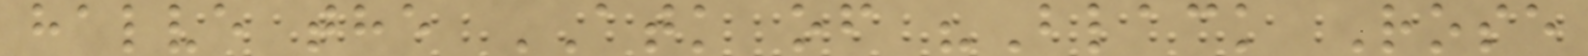halve the ATK of "Black Rose
